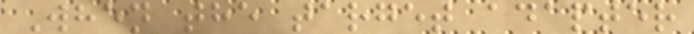When the target adapter
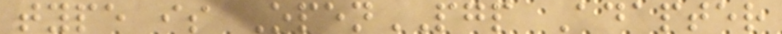type is OpenPGP Adapter
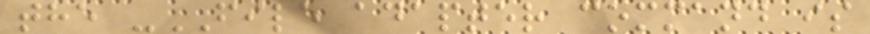the -FILE adapter command is
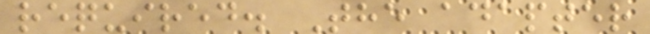required. The adapter
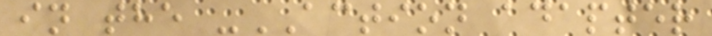in the -ACTION adapter
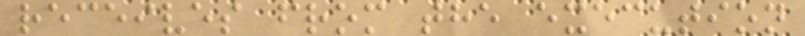receives from the execution
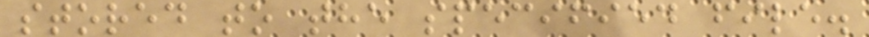stored to the specified file.
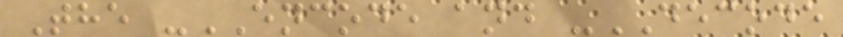The -ENCODE and -DECODE
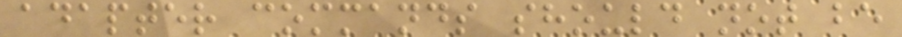adapter commands should not be
